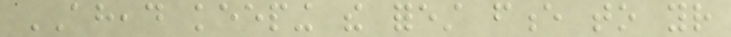AHEAD keeping the forest fence to your
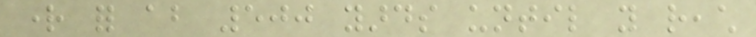right for about 500 yards until you reach
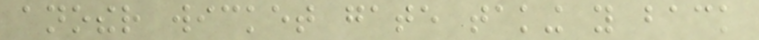another wicket gate taking you back
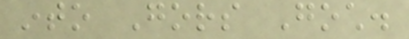into Gors Goch.
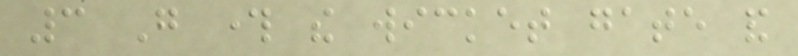3 Go through the wicket gate and
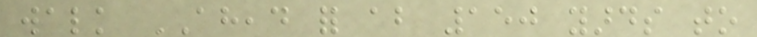walk AHEAD for about 150 yards to
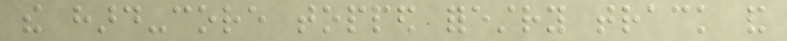the hard-core topped forestry track and
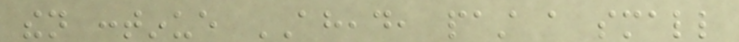then continue AHEAD, past a small
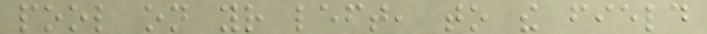pool on your left, to the field
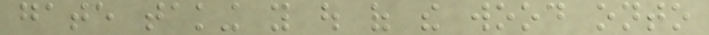gate taking you out of the wood onto
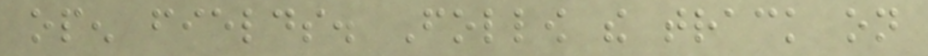open fields. Follow the track on
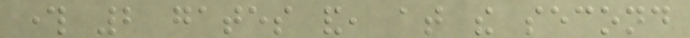through 2 gates and, at the second
